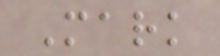Mark
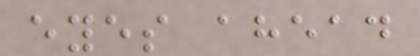eyes ahead
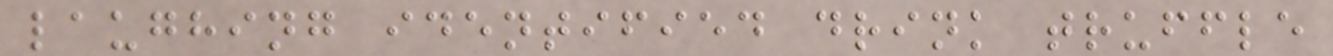laughing identified drink truffle
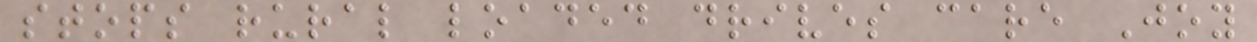stops rural loaded drives care Joy
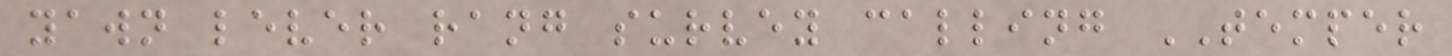yawn lever rang survey calling TEMPER
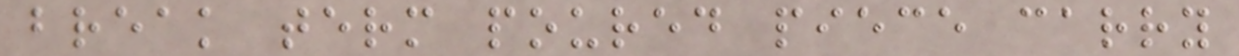break term poured piece carry
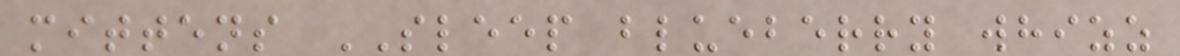mittens SLEEP blueberry whizz
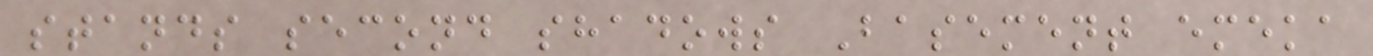stands second shadows Basement emeka
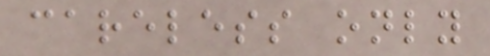careless only
